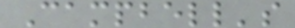Campbell's
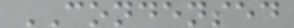CONDENSED
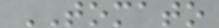TOMATO
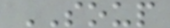SOUP
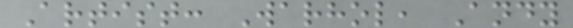Artist: Warhol, Andy
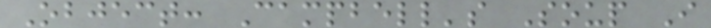Object: Campbell's Soup I
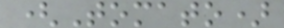(Tomato)
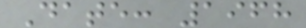Date: 1968
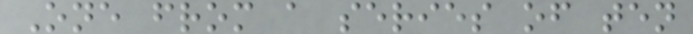One from a series of ten
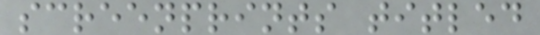screenprints titled
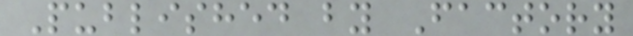Published by Factory
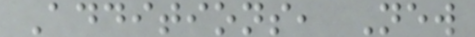Additions, New
